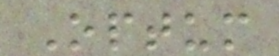Optum
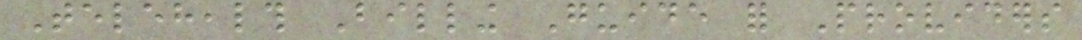Telehealth Billing Guide for Providers
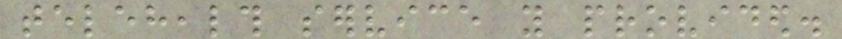telehealth service you provided.
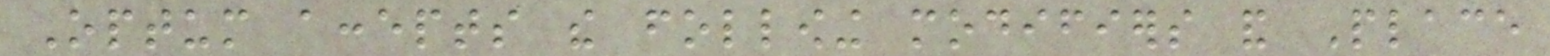Optum accepts the following modifiers and Place
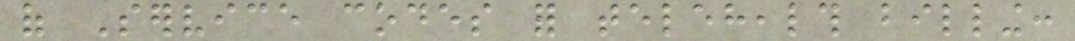of Service codes for telehealth billing:
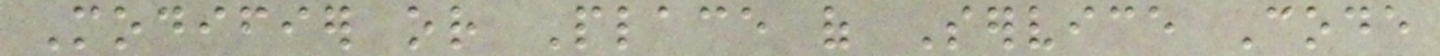Modifier or Place of Service Code
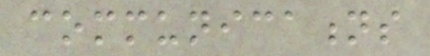communications
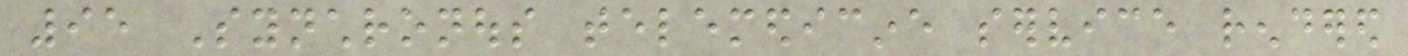95 Synchronous telemedicine service rendered
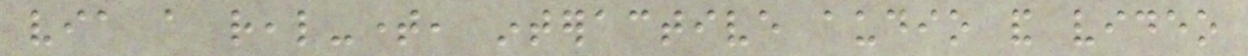via a real-time, interactive audio and video
